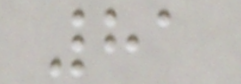81
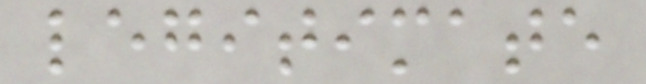legitimate
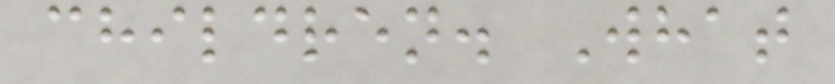children. What
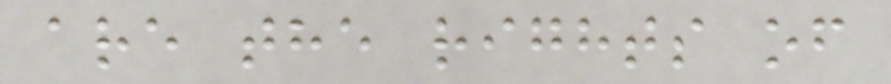are the rights of
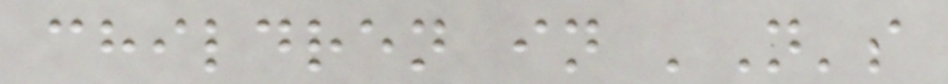children in 'N's
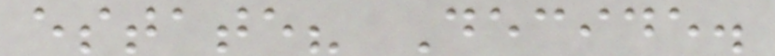estate? Decide.
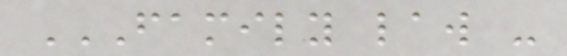FAMILY LAW -
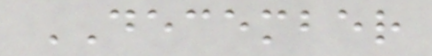DECEMBER
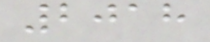2018
